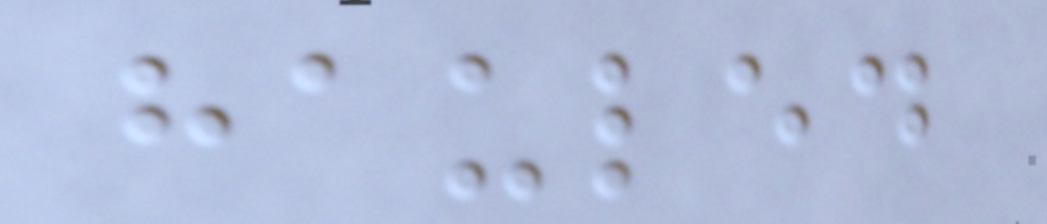hauled
